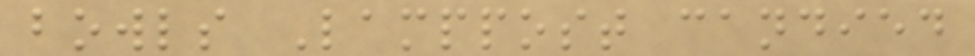bowls Lamppost candied
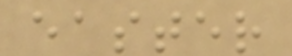easter
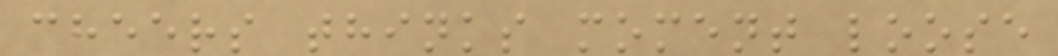cheers thinks moment loose
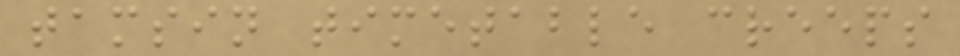tamsin timetable creeps
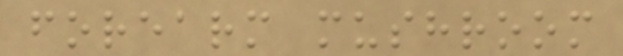forearm mushroom
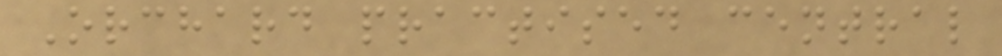Orchard practised central
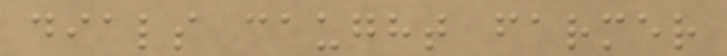dials caught farmer
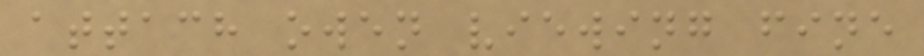attach owen viewing fine
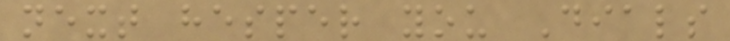next hesper you Dials
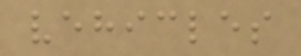vehicles
